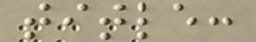title:
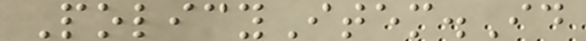PolicyItem.Id
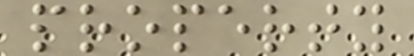property
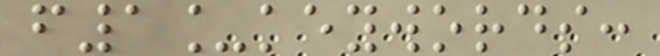f1_keywords:
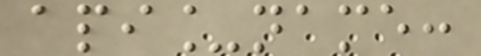api_name:
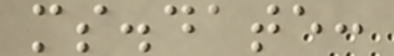ms.date:
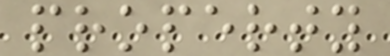property
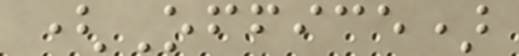(Office)
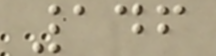146
